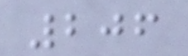206
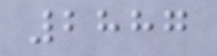2887
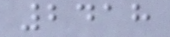2418
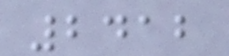2412
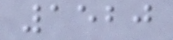1520
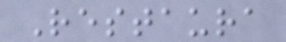Restaura
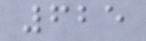625
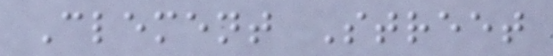Clement Street
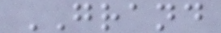GRAND
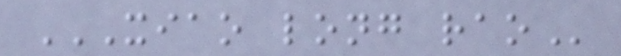XIAO LONG RAO
